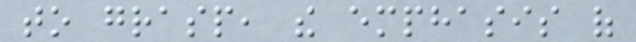to grasp, the emphasis of
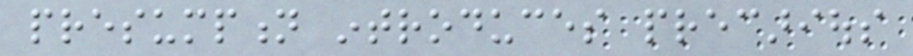presumption introduces precarious
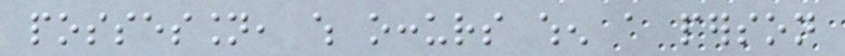possession, which occurs when a person
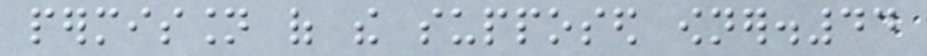permission of the supposed owner.44
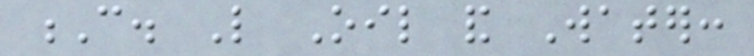C. Like Oil and Water:
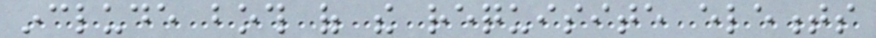include both of the requisite elements
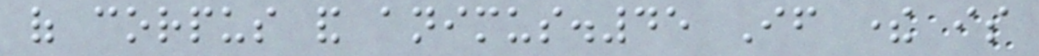of corpus and animus.45 If there is
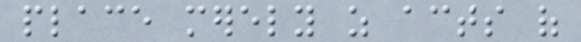place merely as acts of
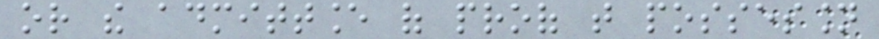or the admittance of proof that possession
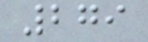279
